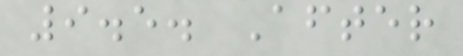9.5. After
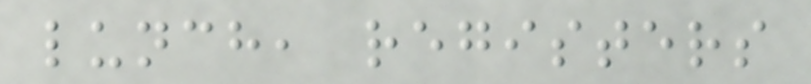lunch, registers
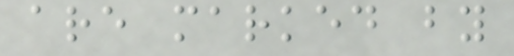are marked by
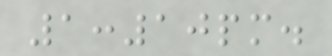1:10pm.
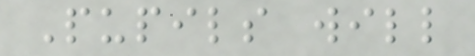Pupils will
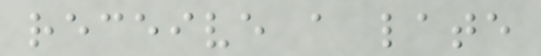receive a late
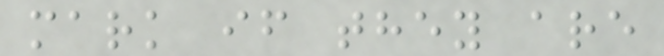mark if they are
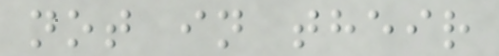not in their
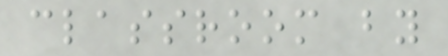classroom by
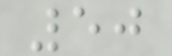50
